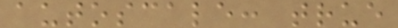autoscale: true
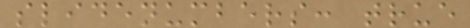slidenumbers: true
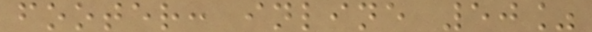footer: inline 50%
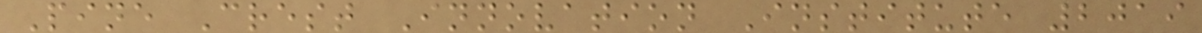Pine Crest Innovation Institute 2019
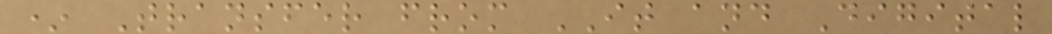* Transfer from IT and Digital
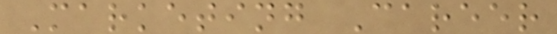Marketing Career
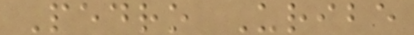Pedro Uribe
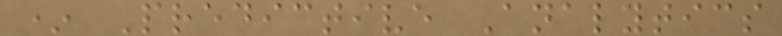* Predictive Analytics
